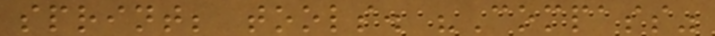sprint; tools. "Compass"
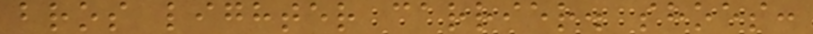bros lighter carrier. shoes:
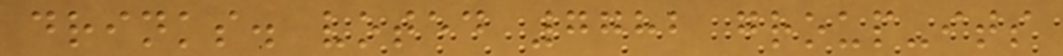drinks. voted 7782 group-its
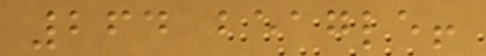264 beagle!
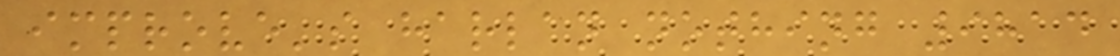improve's harlan nothing 9814
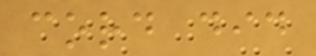cord did
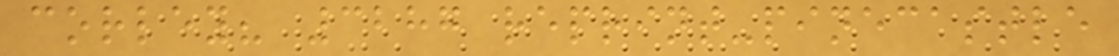corley? 3287 reprint-pinecastle
